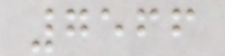7566
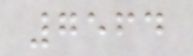7564
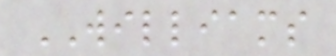WILLIAMS
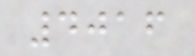4016
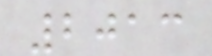2013
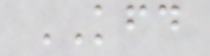KFD
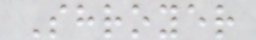Shroyer
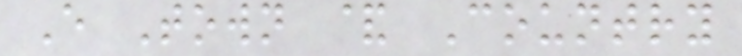E Town & Country
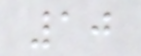10
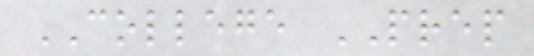COLLEGE PREP
